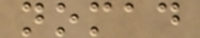nomad
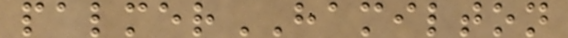palmerHAMILTON
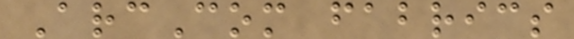ArcCom fabrics
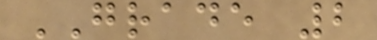GRADE 2
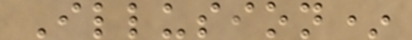Illusion*
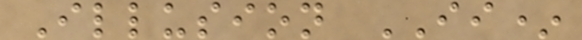Illusion II*
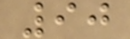90
